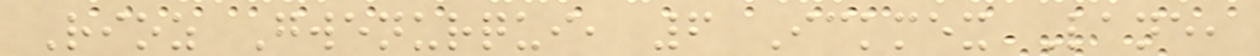Rioz Gwenurqui, 6 Ickmex Lane,
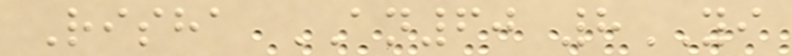Risha AN60 8YI
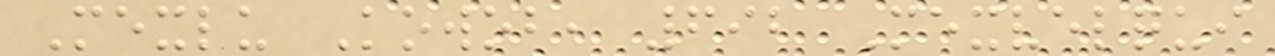Mexlu Kowob, 692 Mexvelqui
